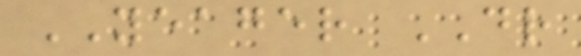YEAGER DR
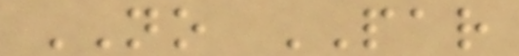NO PAR
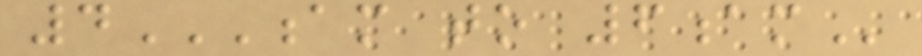4AM TO 6AM
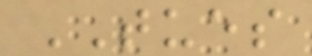TUES
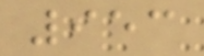953
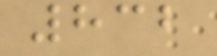832
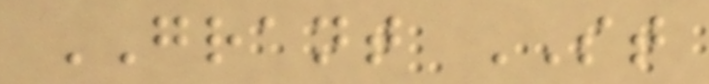GRANT ST
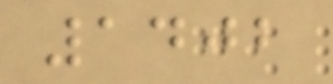1402
